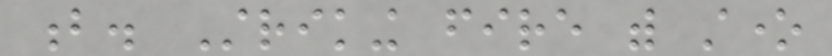b. Striking fire with stone
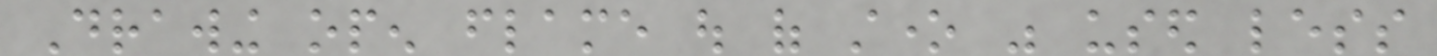Drawing open flame out of stone was used less
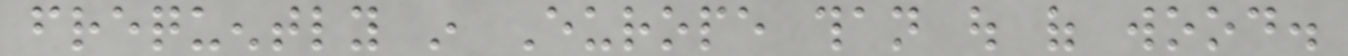frequently in Europe than out of wood.
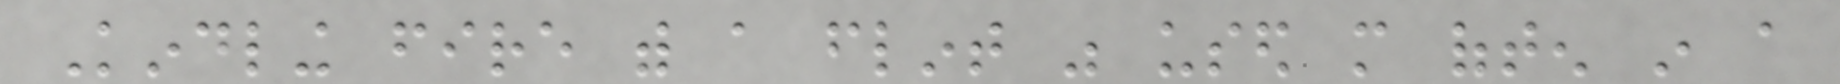Kindling fire with a flint was used more often in a
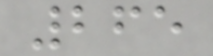265
